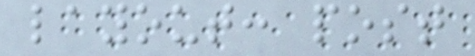layout: post
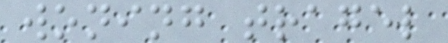woning tragel
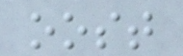oost
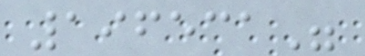196531"
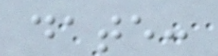date:
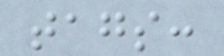tags:
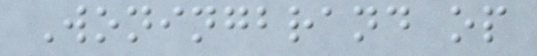Woningbrand op
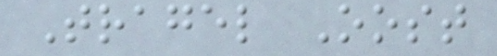Tragel Oost
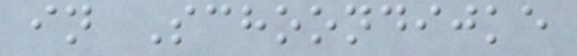in Schoondijke
